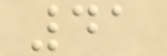41
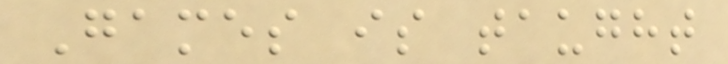Games is taught
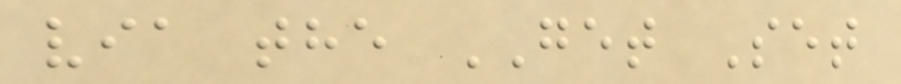via the GET Set
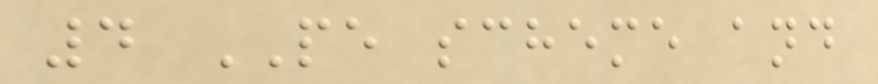4 PE scheme and
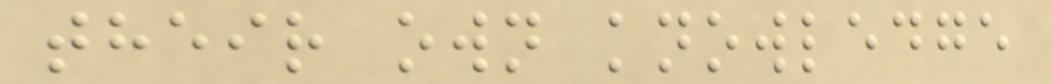their own knowledge
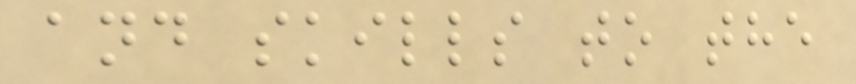and skills to the
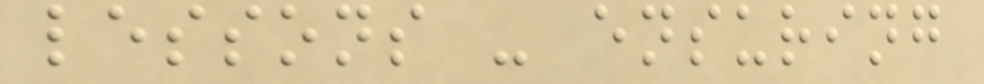lessons - ensuring
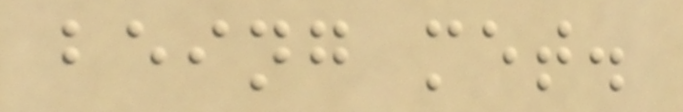being met.
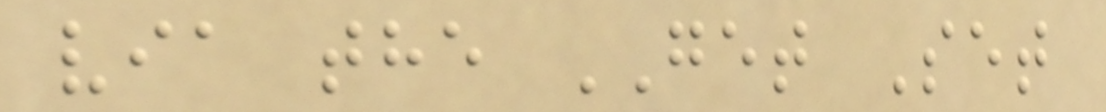via the GET Set
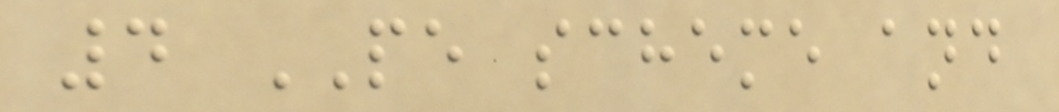4 PE scheme and
